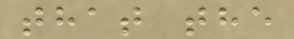that the
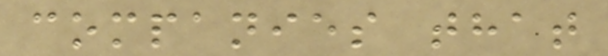companies that
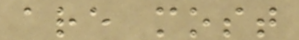are most
